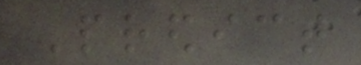Predict
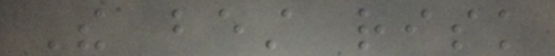The best risk
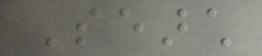Search
